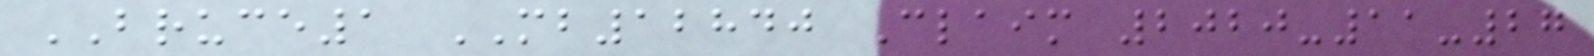BRUCE1 MB12840 Claim 2020-11-27
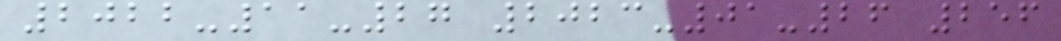2022-11-27 2023-01-26 256
